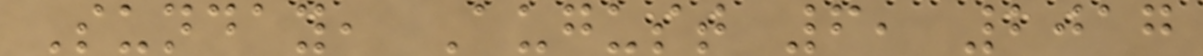Sunday, August 6, 2017
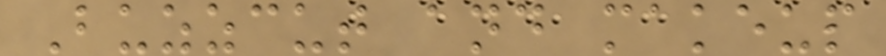Buzzcut and makeup
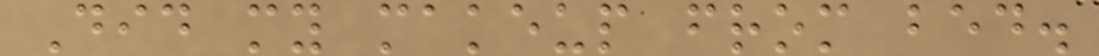Did my makeup from bed.
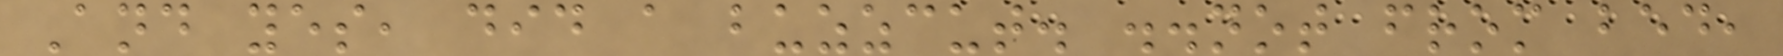And yes, did a buzzcut. ..not from bed,
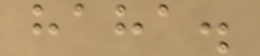haha.
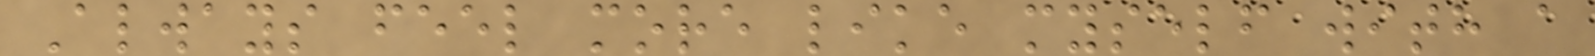Always feel more like myself with a
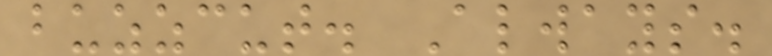buzzcut. Always.
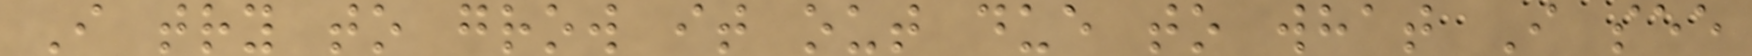I try to grow it out due to what I see
